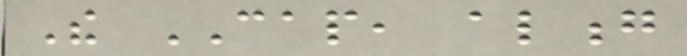The CAP, along
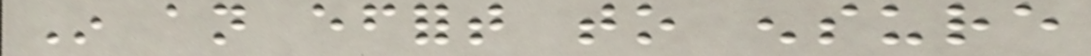In an effort to ensure
